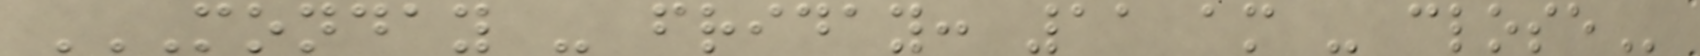MONDAY - FRIDAY: 11 AM - CLOSE
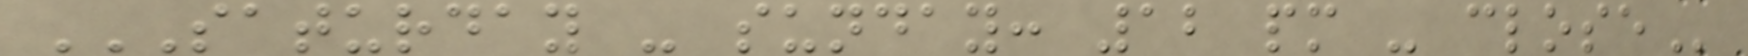SATURDAY - SUNDAY: 12 PM - CLOSE
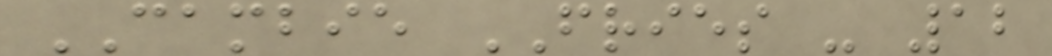CAMBIE FRIES - 12
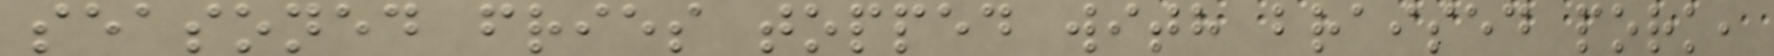seasoned fries topped with braised pork,
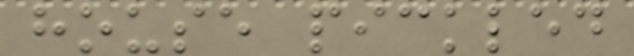house pickled
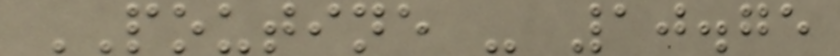POUTINE - 10.75
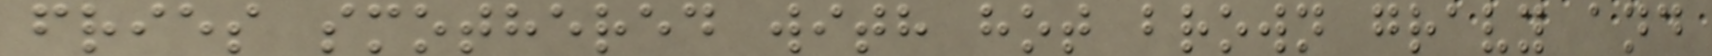fries smothered with hot brown gravy and
